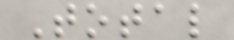Total
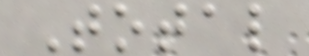Total
